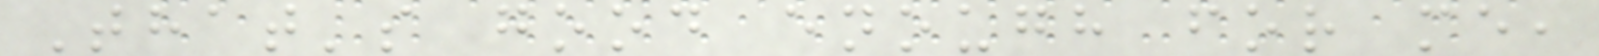That's good enough for me,
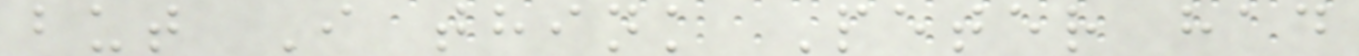but I think Peter had
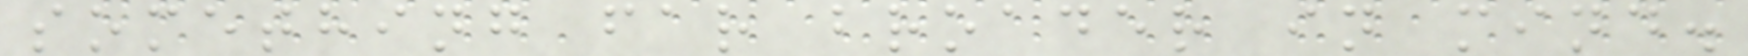something far broader in mind.
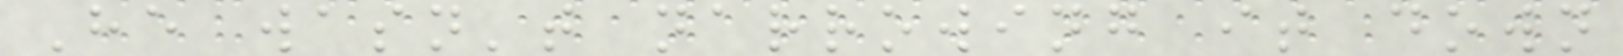He wasn't narrowing it down
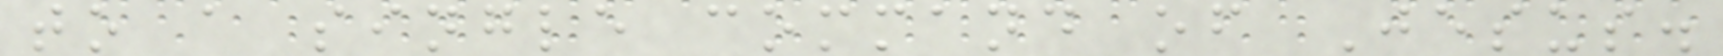to a single command of Jesus.
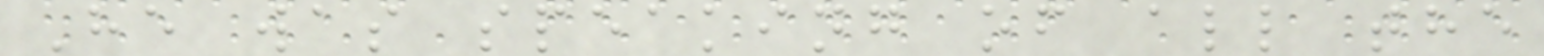He was speaking of all the
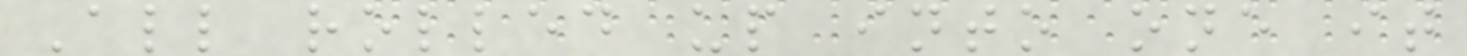All rolled up into one it
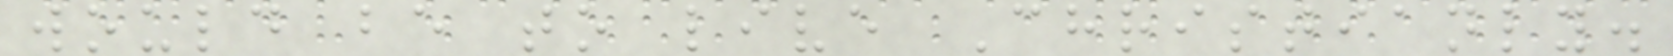would be to live Christianly.
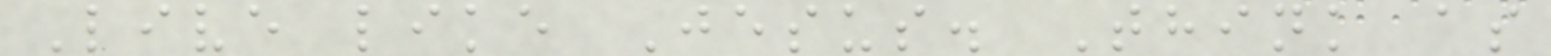Live like Jesus. Think as
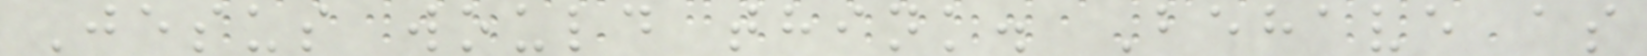Jesus would think. Behave as
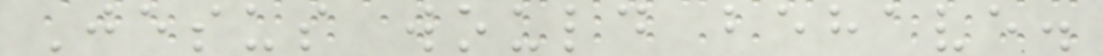Jesus would behave.
